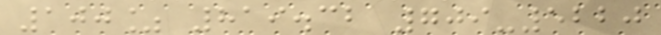100% 819.32 709-5220
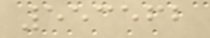553562
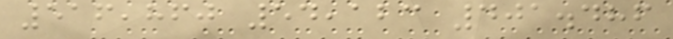516,860 54,123 401.486
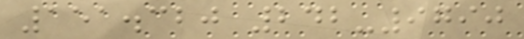151.320 242-9790
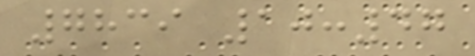7839 10:47
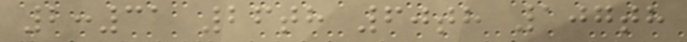2:31 26th 60th 107th
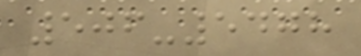506-5478
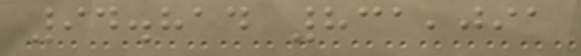94.814 831,091
